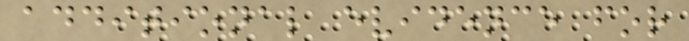additional evidence for
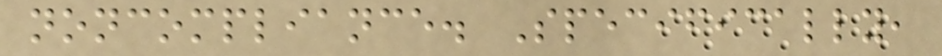noncompliance. Specifically,
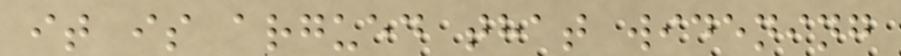it is argued that widening
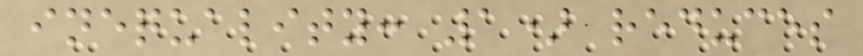inequality: 1) reduces
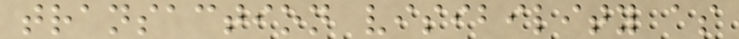transaction visibility as
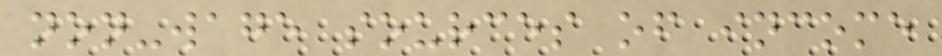non-wage sources of income
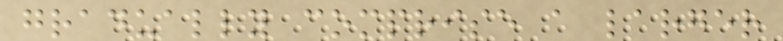gradually comprise a larger
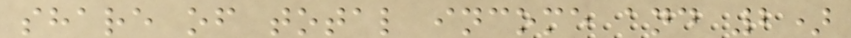share of total income and 2)
